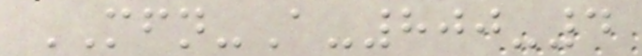MFN-A-800-4
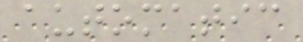automatic
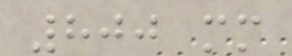800 mm
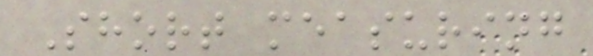Short measuring
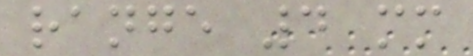range 4 mm
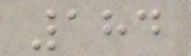184
